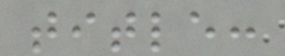title:
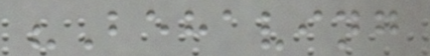"Behaving
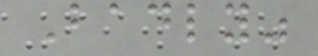Badly"
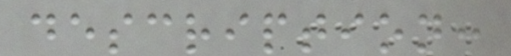description:
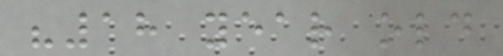"18 year old
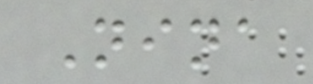Nina
